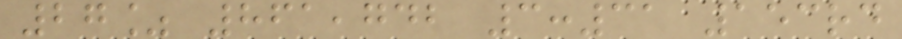27% 861,742 3:31 153rd
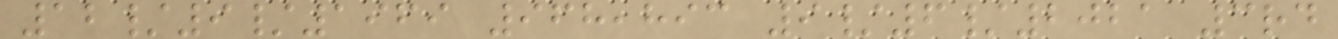12/9/1969 968,893 9/6/2021 3rd
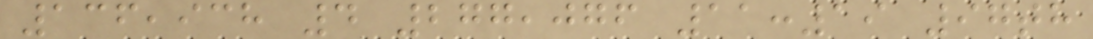136,938 4 277,076 11:19 97th
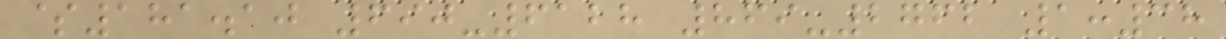$181.10 690-6128 869-2762 1:38
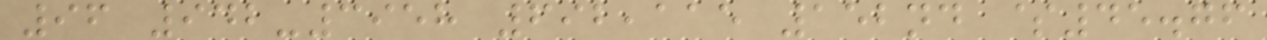96 942-3958 692,115 152nd $45.76
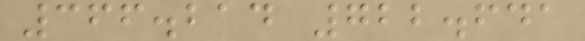366.214 722.641
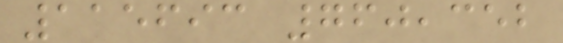115693 760,352
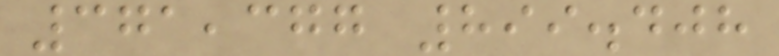371,377 899.408
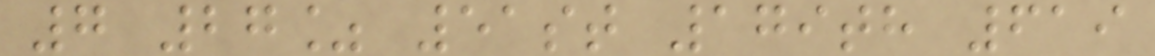7 27% 51st 179th 619
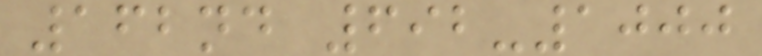162nd 692-1000
